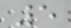5
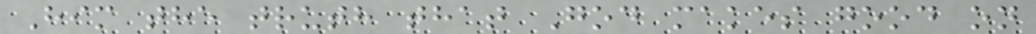Him the truth that God makes good on
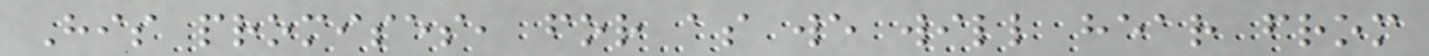His promises, for as we will hear from
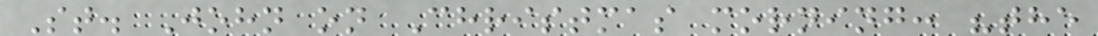St. John on Christmas morning: "the
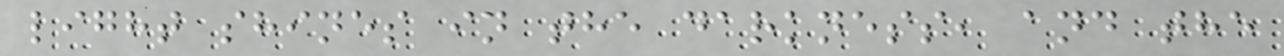light shines in the darkness, and the
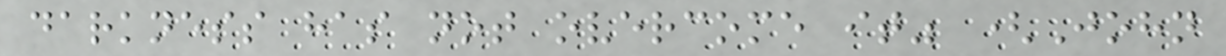darkness has not overcome it" (John
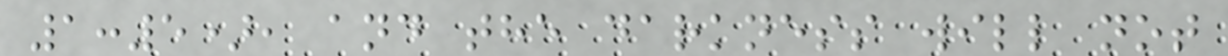1:5), and the darkness will not
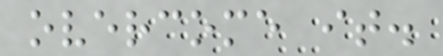overcome it.
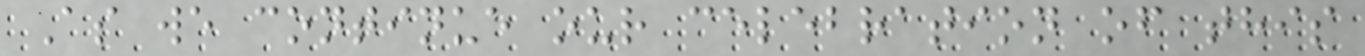As we continue our celebration of this
